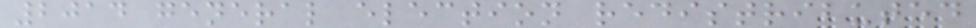2014 general election redistributed
